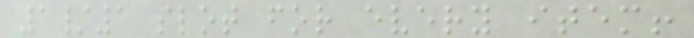1/1 slot for every item!
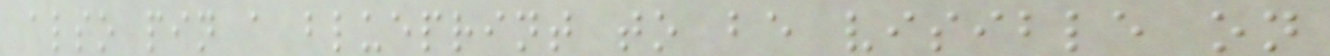also pin a blueprint to be visible on
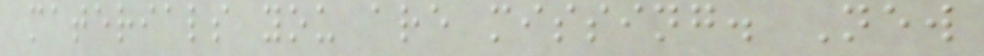materials you are missing. New
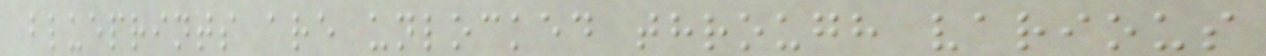blueprints are unlocked through various
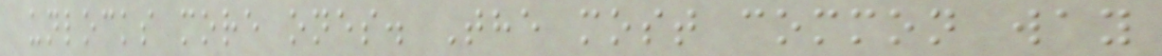unlocks more ones. The most common way
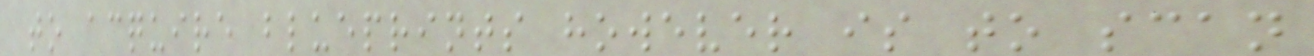to acquire blueprints however is to scan
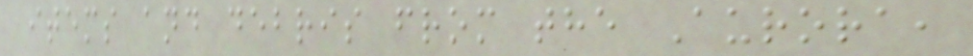items and debris from the Aurora,
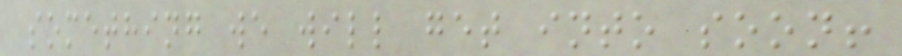something we will get into soon!
